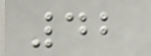42
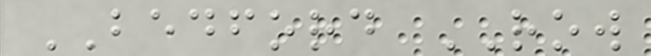BEDFORD ROW
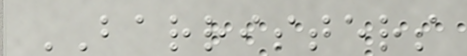BARRISTERS
